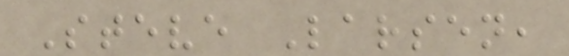Steve Larsen,
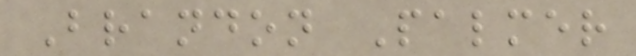Brandon Palmer
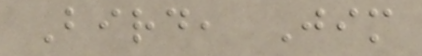Bird, Jim
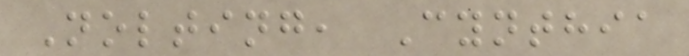Nolting, Cynthia
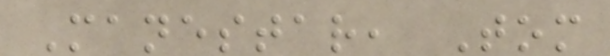Manestar, Tom
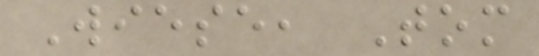Wiese, Tom
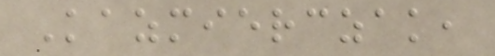Kazmierczak,
